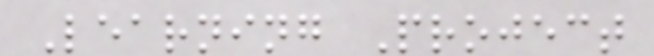Learning Project
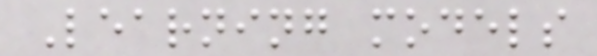Learning models
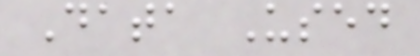Data Used
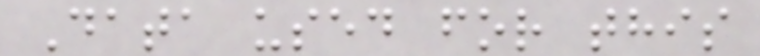Data used for this
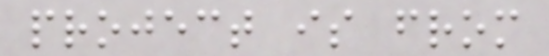project is from
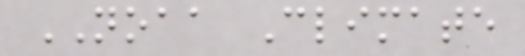NOAA Climate
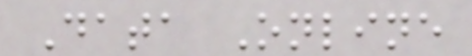Data Online
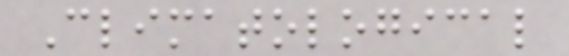Climatological
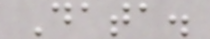Data.
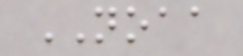NOAA
